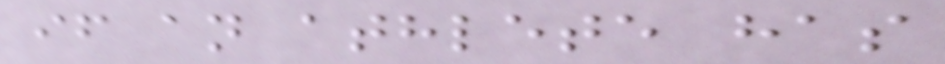if an athlete has
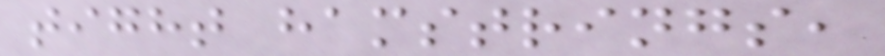tight hamstrings,
